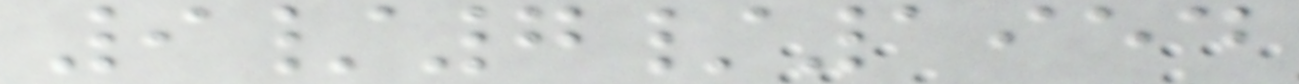9/7/1954
